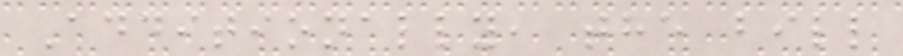Additionally, the bill
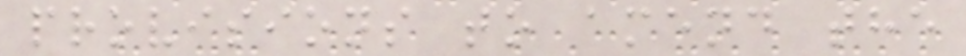provisions to amend the
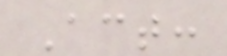Act:
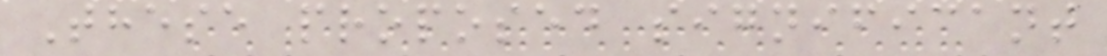These proposed significant
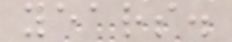years.
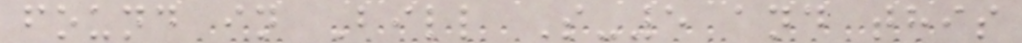found in Bill S-5 and this
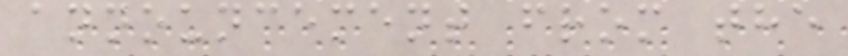announcement from the
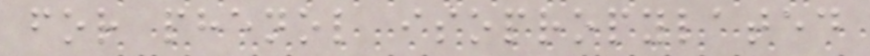for phenol isopropylated
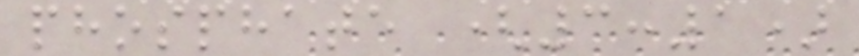phosphate (3:1)
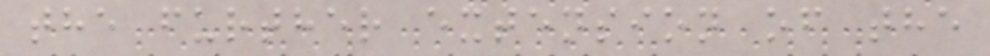the further extension of the
